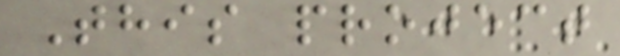This project
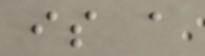is a
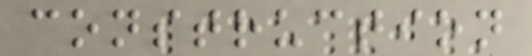construction
